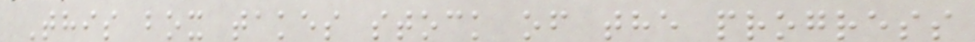This box takes stock of the progress
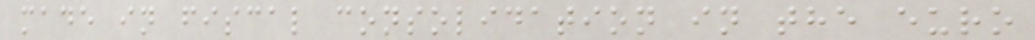made in fiscal consolidation in the euro
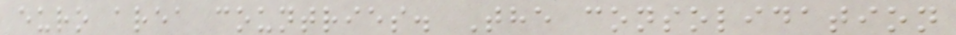euro area countries. The consolidation
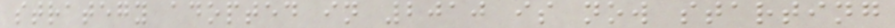strategy adopted in 2010 is now starting
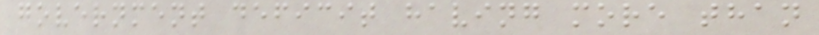government deficit having more than
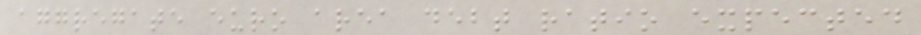aggregate euro area debt ratio expected
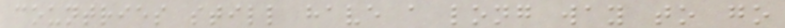countries still have a long way to go
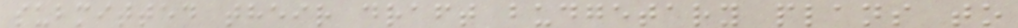submitted their draft budgetary plans to
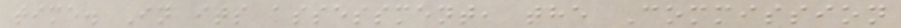time. In its assessment, the Commission
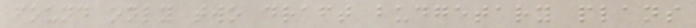found only two draft budgetary plans
